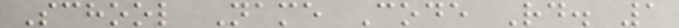School Name Code Rd. 1
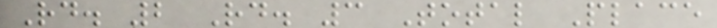Rd. 2 Rd. 3 Total Place
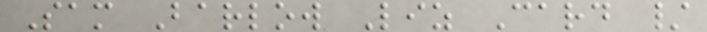Sam Barlow Liz Card /
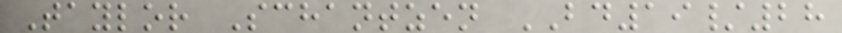Taylor Schantzen BD19/28
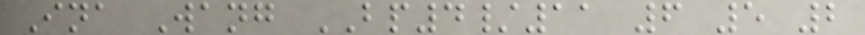Ina Wang BP4/11 6 5 2
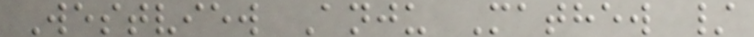Westview Anju Mathew /
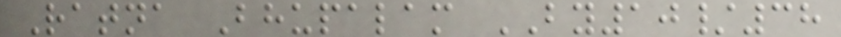Ratna Bhupalam BY10/38
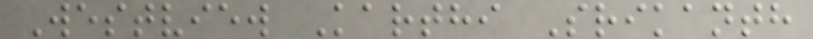Westview Karthi Srikanth
